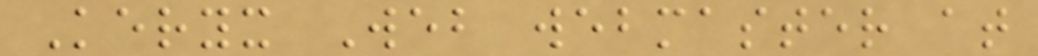Keryx Web webmaster at
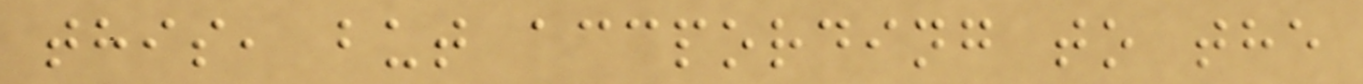this, but accpording to the
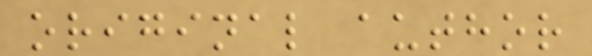original author
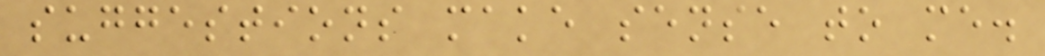suggestions make sense to me.
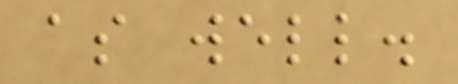as well.
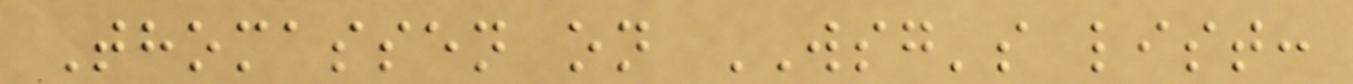Thomassen on WSG's list:
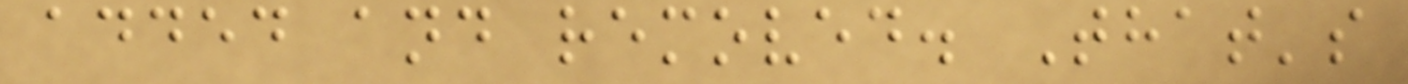added and removed. That's
